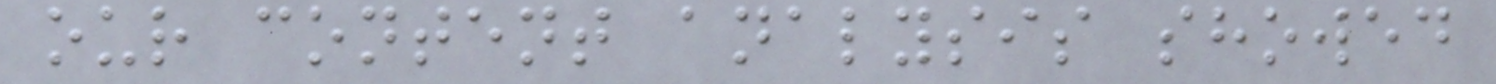our content analysis showed
